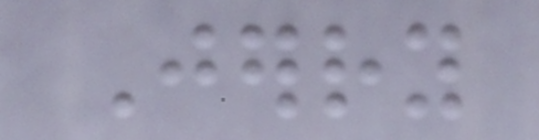Jerry
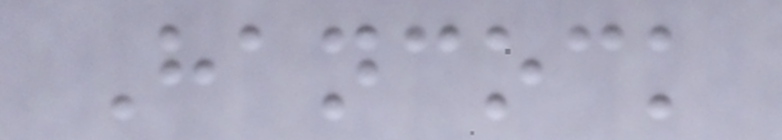Hancock
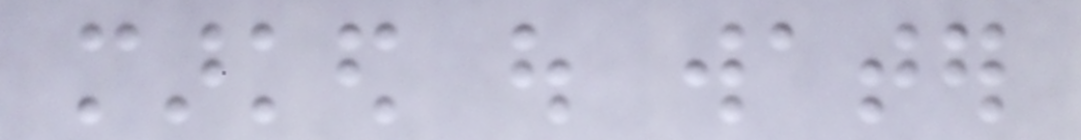marked out water
